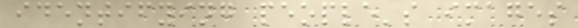identifying people's images
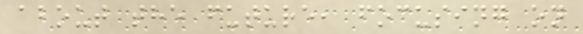about the future, focusing on
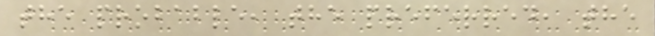the probable, the preferred, the
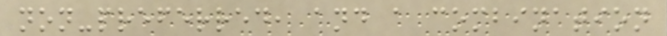non-preferred, and a combination
